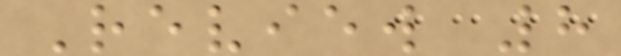Review 8
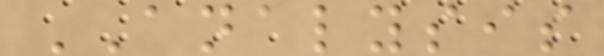ANALYSIS
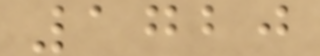1720
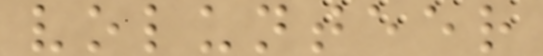volunteer
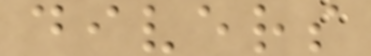divers
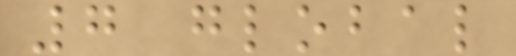7 global
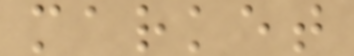market
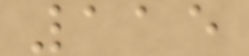115
